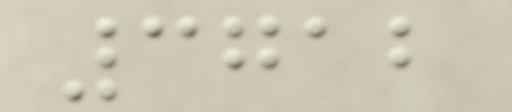3712
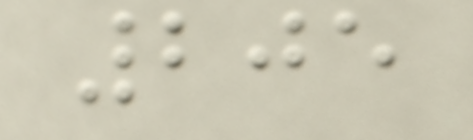205
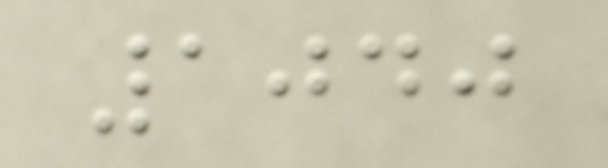1040
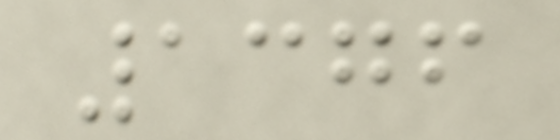1376
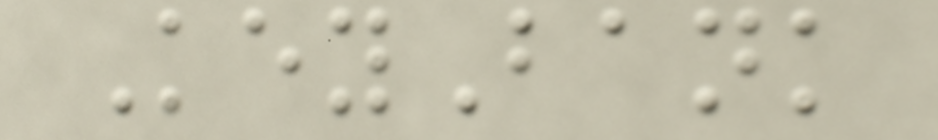KeyBank
